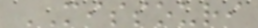MISSOURI
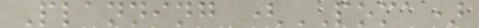Planning (POMA)
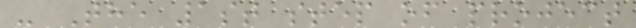- The 1st step of project
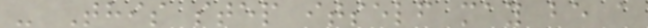- This step itself may be a
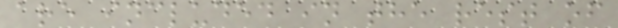are included in the rest of
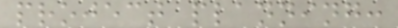project planning:
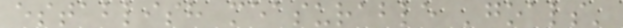establish measurable 'goals'
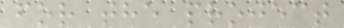for the project
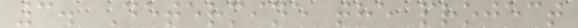3. Determine the project
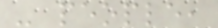- people,
